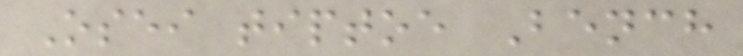Osei tiptoe Bench
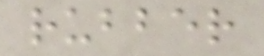rubber
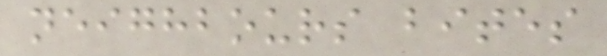neighbours bites
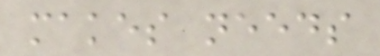makes needs
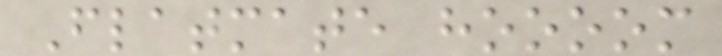Flatmate hoooom
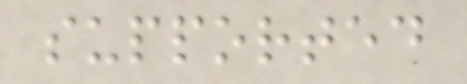supported
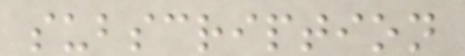subscription
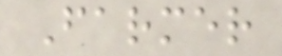Farmer
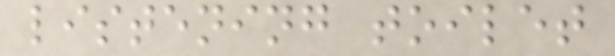listening toilet
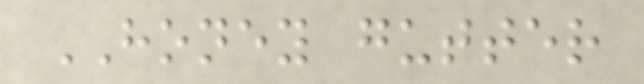HONEY gutter
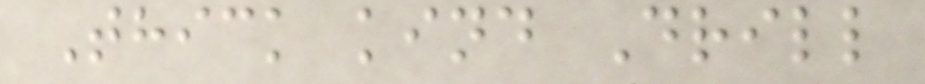Thick kind Drill
